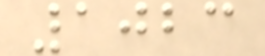1023
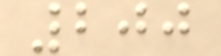200
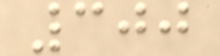300
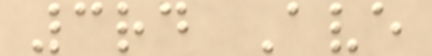3rd Ave
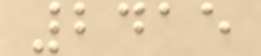2415
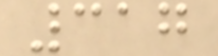317
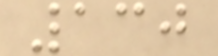130
